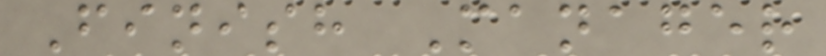Finish Manager
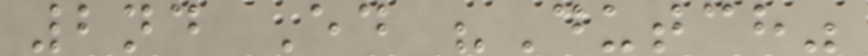2nd Ed "Dutch"
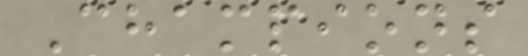Champions
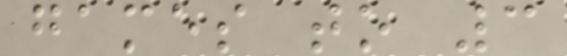games to 3
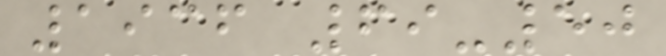1936 69-50
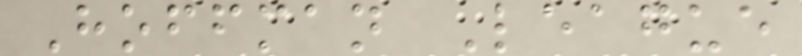Hoffman League
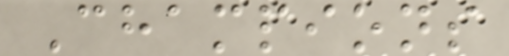Champions
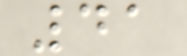41
